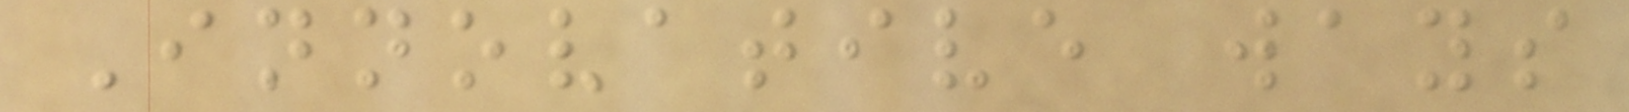Innovative ways
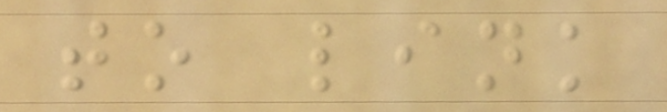to link
